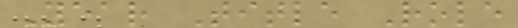Year Title Role
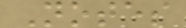Notes
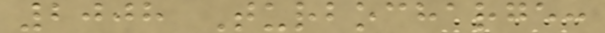2008 Turbocharge:
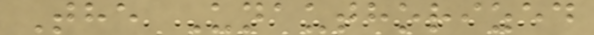The Unauthorized
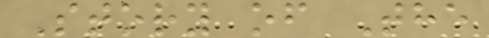Story of The
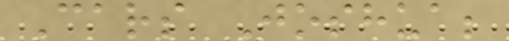Cars Joshua;
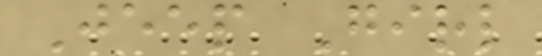Jeep Girl
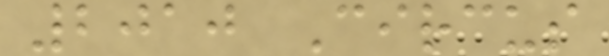2010 Circus
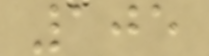105
